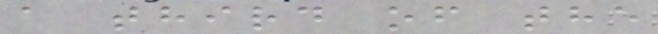a third of the
